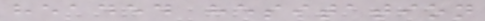headed hesitation
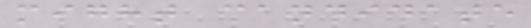might candidate
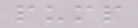pump
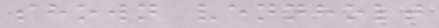shown vennholt
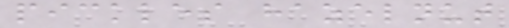pickles hazelnut
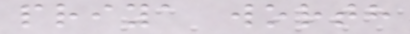priya worth
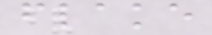flake
